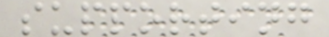supporting
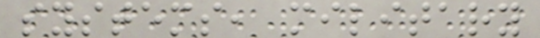systems, military
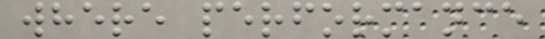where performance
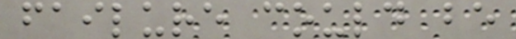failure could be
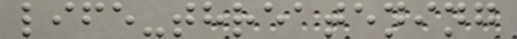life-threatening
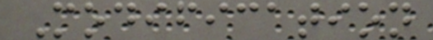Modification
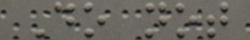Do not
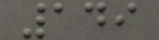149
